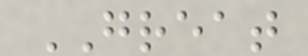GREAT
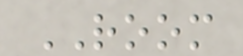ROOM
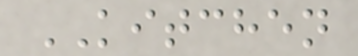KITCHEN
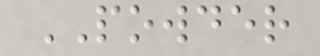POWDER
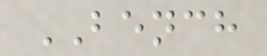BENCH
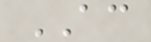AC
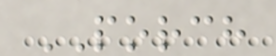PORCH
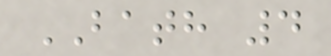BATH 4
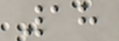18
